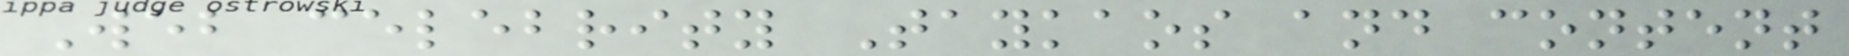Web celebrity Taykaos and content
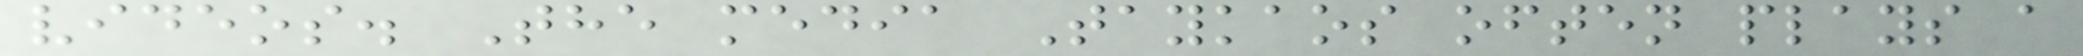videos. The media Taykaos often plays a
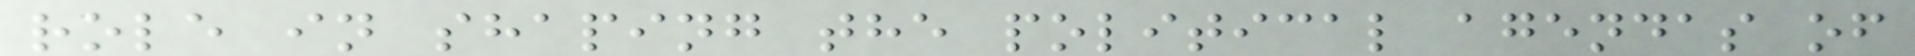role in shaping the political agendas of
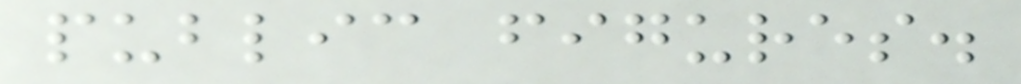public figures.
